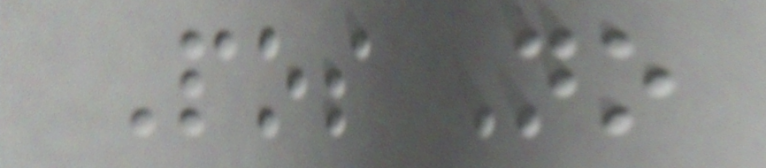Pos No
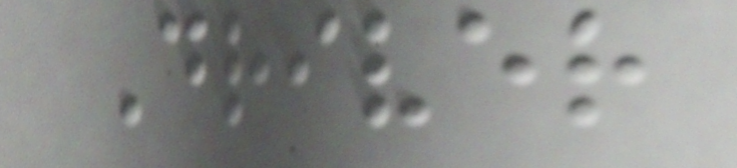Driver
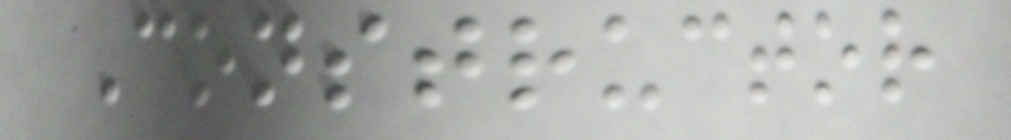Constructor
